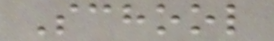School
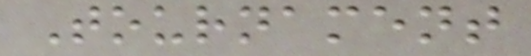Tournament
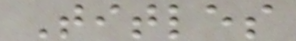Titles
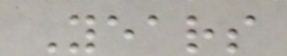Years
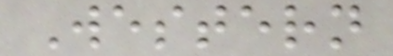Western
